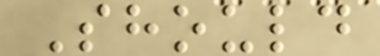Should
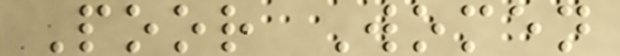Poor Women
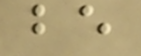be
